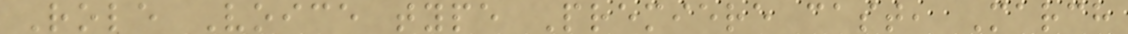Role Voice type Premiere cast, March
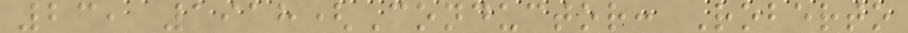23, 1918(Conductor: Roberto
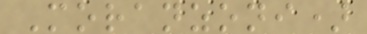Moranzoni)
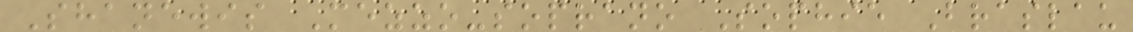Shanewis Mezzo-soprano Sophie Braslau
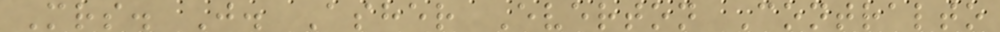Mrs. J. Asher Everton Contralto
